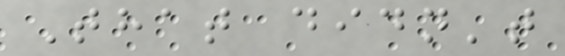That didn't
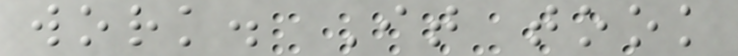work. It took
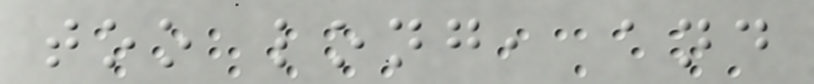too long, and
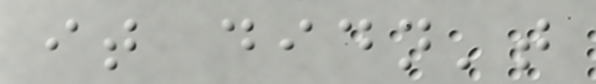it didn't
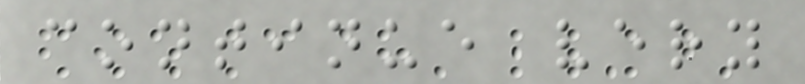continue very
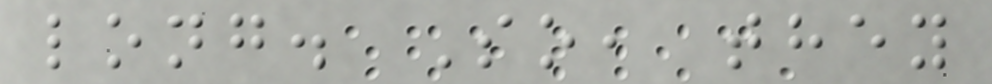long. So, they
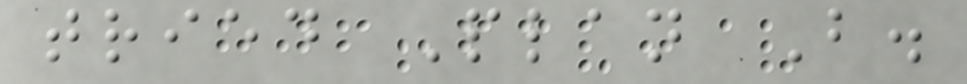tried Plan B.
